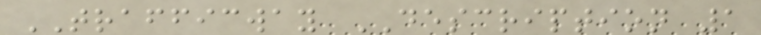TRAFFICWAY DESCRIPTION 1
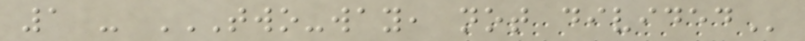1 - TWO-WAY, NOT DIVIDED
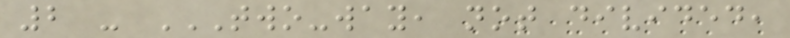2 - TWO-WAY, NOT DIVIDED,
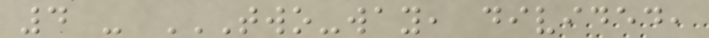4 - TWO-WAY, DIVIDED,
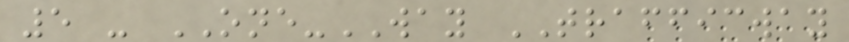5 - ONE-WAY TRAFFICWAY
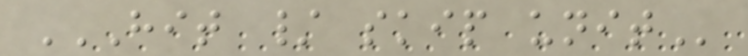HIT / SKIP UNIT
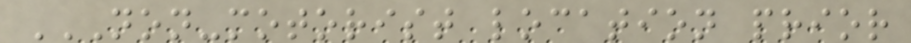NON-MOTORIST LOCATION PRIOR
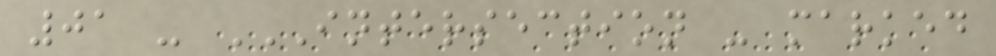01 - INTERSECTION - MARKED
